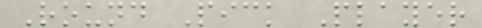Round Pick Player
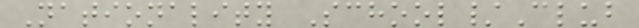Nationality School/Club
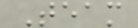Team
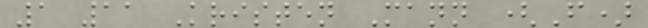1 11 Kristen Mann (F)
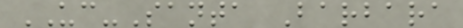UC-Santa Barbara
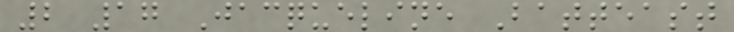2 17 Jacqueline Batteast
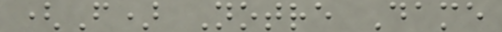(F) Notre Dame
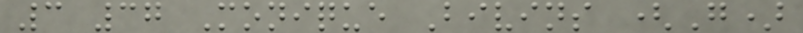3 37 Monique Bivins (G)
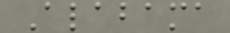Alabama
